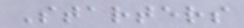Starters
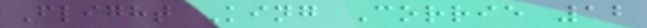Flight King Corrie 12
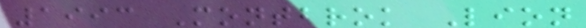1993 Montbrok Lion
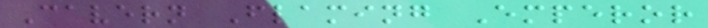Cavern Flaming Emperor
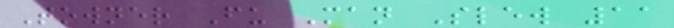Towner Fu Man Slew 11
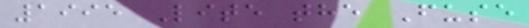1995 Lite the Fuse
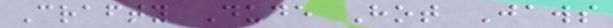Crafty Dude Hot Jaws
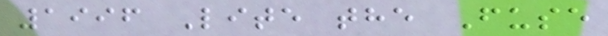1996 Lite the Fuse
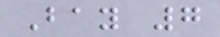Bay 7
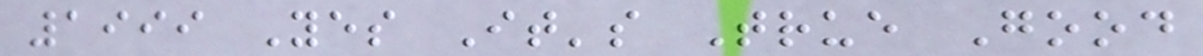1999 Yes It's True Good
